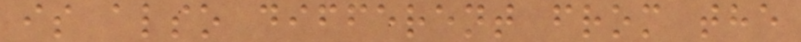is also different from the
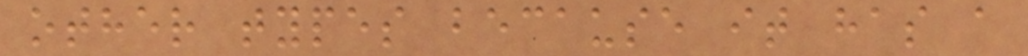other types because it has a
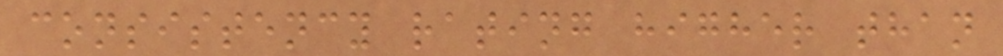consistency rating higher than
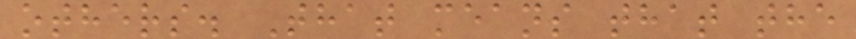others. That means that the
